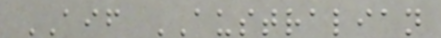AIF AUSTRALIAN
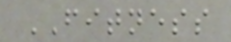FITNESS
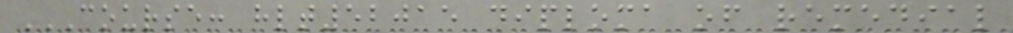COURSE: HLT52015 DIPLOMA OF REMEDIAL
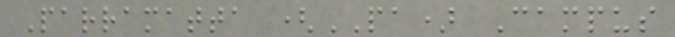Parramatta (PA) Campus
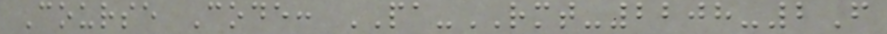Course Code: PA-RMT-2208-2F
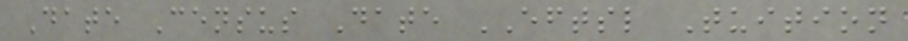Date Census Date EFTSL Tuition
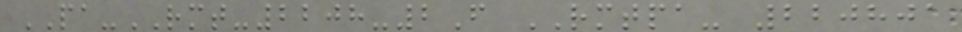PA-RMT-2208-2F RMTPA- 220801
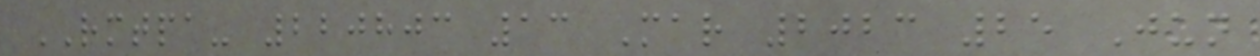RMTPA- 220803 13 Mar 2023 25 Jun
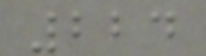224
